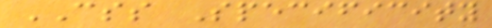CSS Specificity
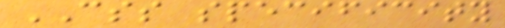CSS specificity
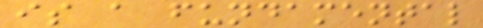is a fundamental
